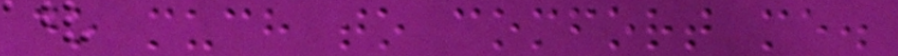do much to comfort me.
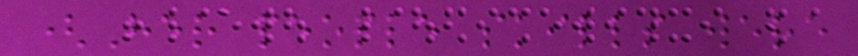(Her people skills were
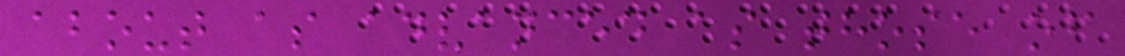about as advanced as those of
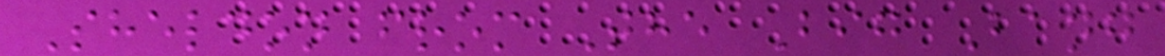Sheldon from The Big Bang
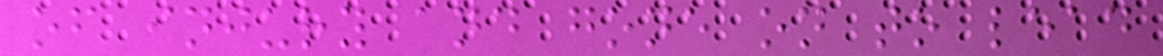of injury and gone on to lead
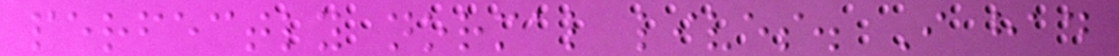perfectly normal lives. I had
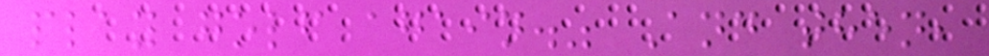play golf again." And then,
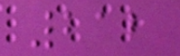212
